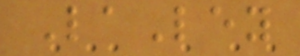LaLey
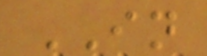IN
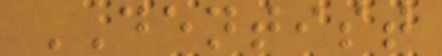DENTIST
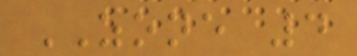ZONE 4
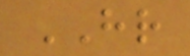HR
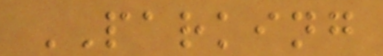PARKING
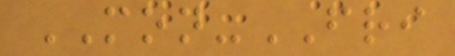MON-FRI
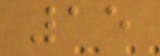15
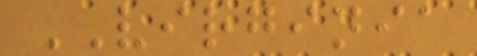VIRGINIA
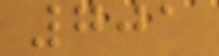701
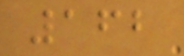162
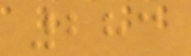283
